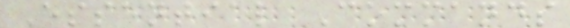Essential Commands
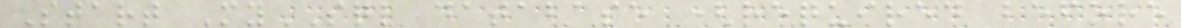Start MySQL database (required before
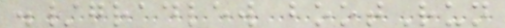./gradlew bootRun
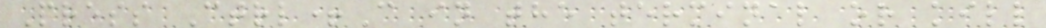Press Ctrl+C in the terminal or kill
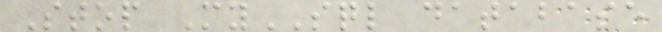Stop MySQL database
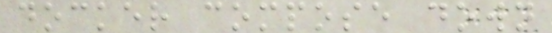docker compose down
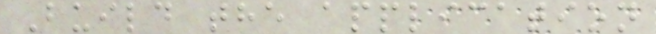Build the application
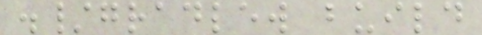./gradlew build
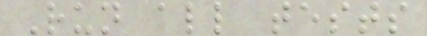Run all tests
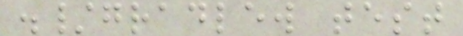./gradlew test
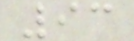93
